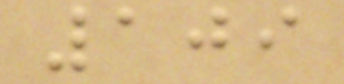109
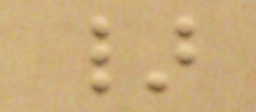}
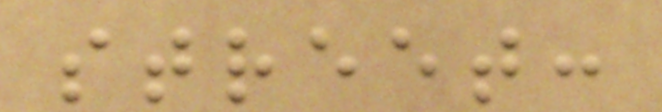street:
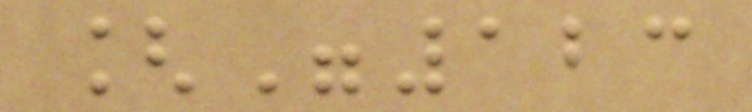["123
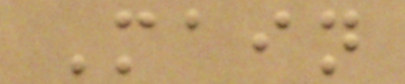Main
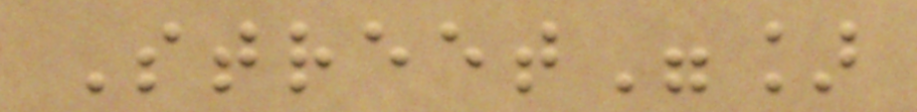Street"]
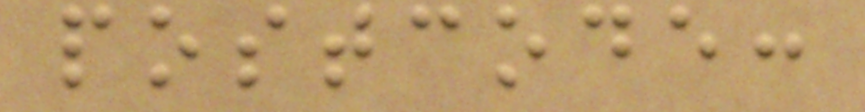postcode:
